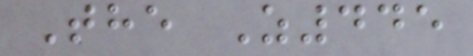The Z445
